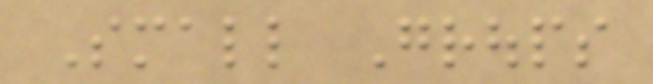Small Groups
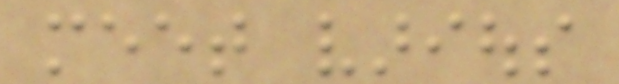meet various
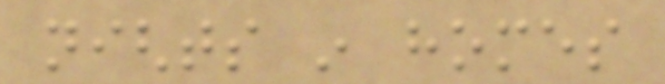nights in homes
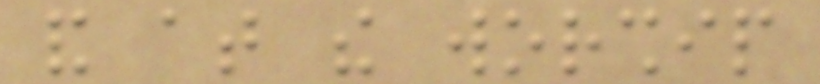and at the worship
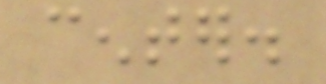center.
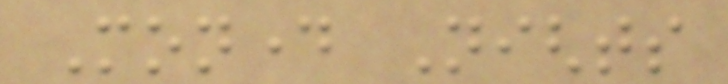Monday Nights
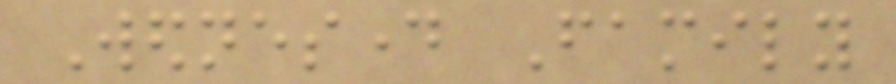Wednesday Family
